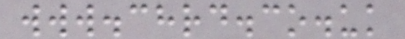www.chrd.co.uk
